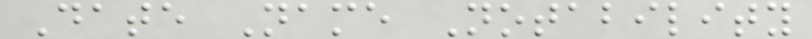Date Name Notability
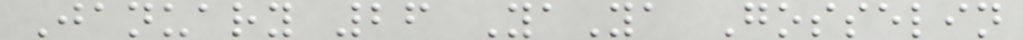January 26 YaYa Gosselin
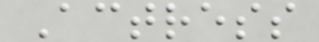Actress
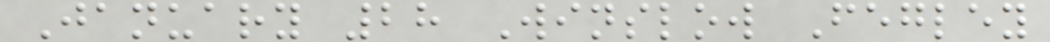January 28 Winslow Fegley
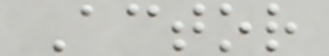Actor
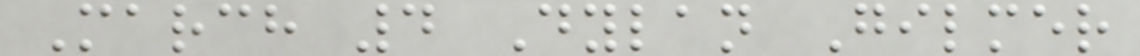March 4 Dylan Gilmer
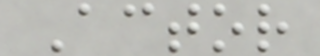Actor
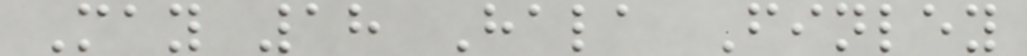May 18 Hala Finley
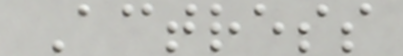Actress
